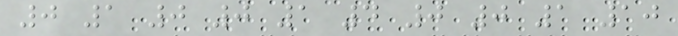0 1 0 0 1 4 0 0 1 10
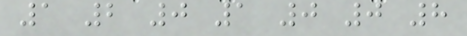1 2 0 1 0 0 8
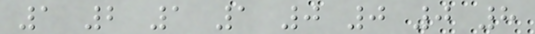1 2 1 1 0 0 0 8
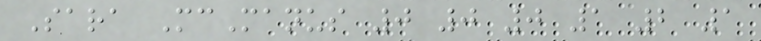Sara McManus 0 0 0 1 2 1
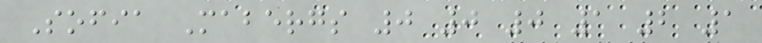Sofia Mabergs 0 0 0 1 2 1
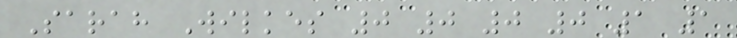Sarah Wilkes 0 0 0 0 1 1
